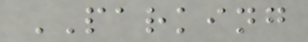PARKING
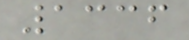1336
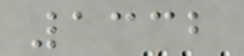1332
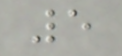5
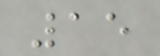15
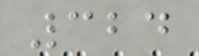324
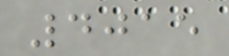4015
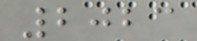2023
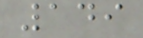149
